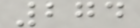274
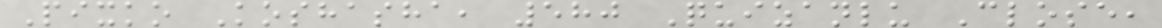Pixko Koshasha, 580 Quizanlu Close,
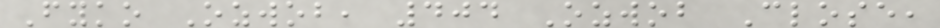Fyko Ozwob, 404 Ozwob Close,
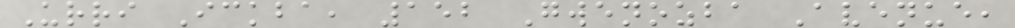Urri Ickba, 152 Gwenozba Avenue,
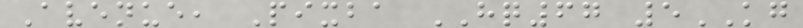Avenue, Pixba HQ67 5KG
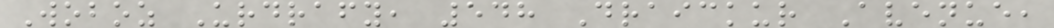Woboz Urdrafy, 548 Draickur Avenue,
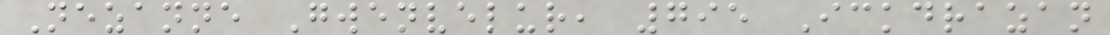Nezanne Gwenvelur, 795 Ickdrazan
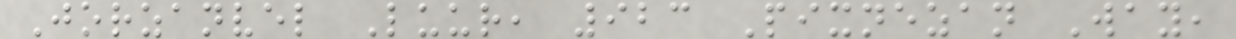Jorzanvel Luur, 923 Pixnezan Way,
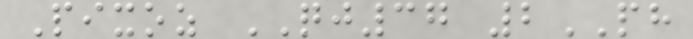Pixoz QJ37 2PH
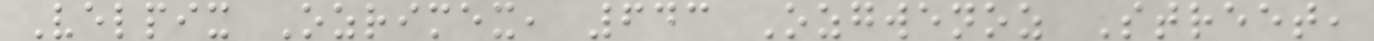Velpix Ozrimex, 643 Ozgwenoz Street,
